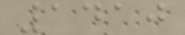1410
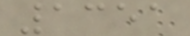1351
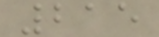215
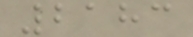2183
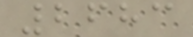2683
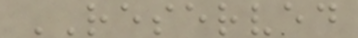RESERVED
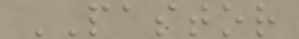PASTOR
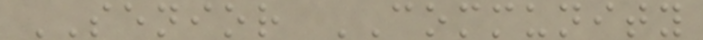SENIOR COMMUNITY
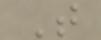T
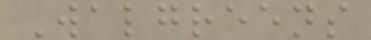Walgreens
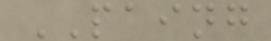PAING
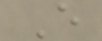E
